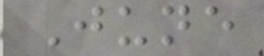June
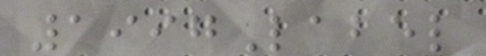1997Label
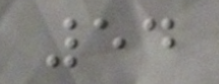54
